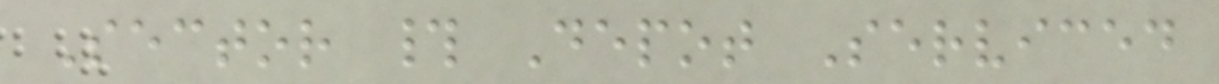Sector # Depot Serviced
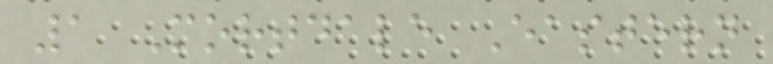1 Mortdale Eastern
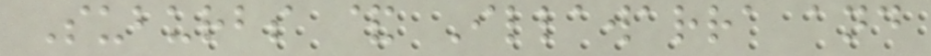Suburbs & Illawarra and
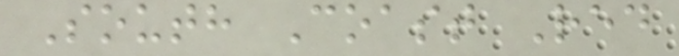South Coast Red
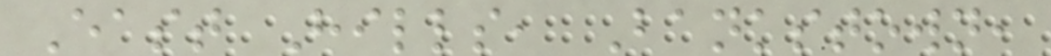East Hills, Bankstown,
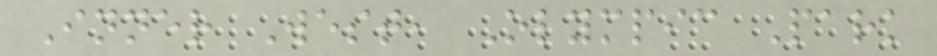Inner West, Olympic Park
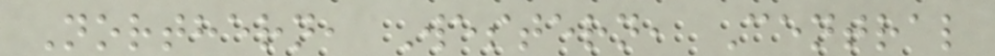Northern, Western, Central
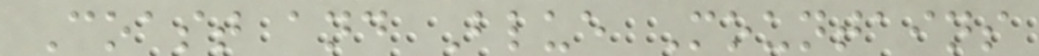Coast and Blue Mountains
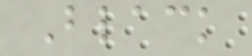Black
